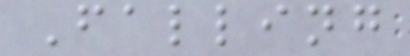Falling
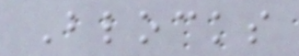Blocks
